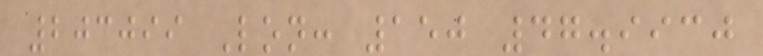203099 Lon: 150 47.9930
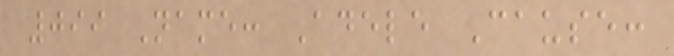099 Name: Adele Cause:
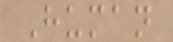Human
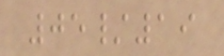05/19
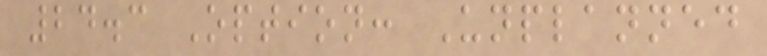24.3 Option: Unplanned
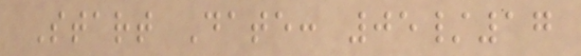Start Date: 05/17
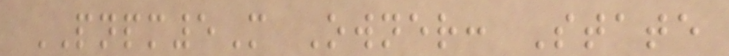PNPM5M Owner: State
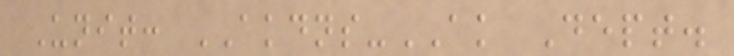Unit: AKDNS-AK Dept.
